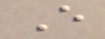E
